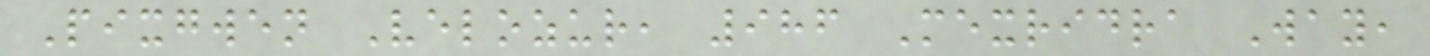Pixgwen Velozur, 986 Mexridra Way,
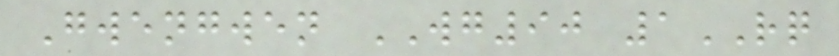Gwengwen WG90 1RQ
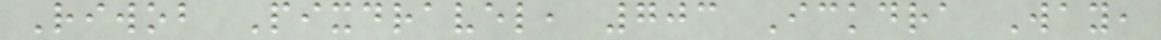Riwob Pixdravel, 703 Ickdra Way,
